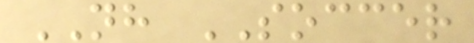NH SOCCER
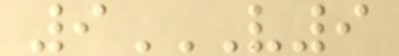9V9
